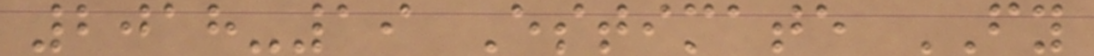2018-19 Estimate FY
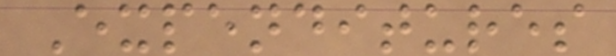Expenditures
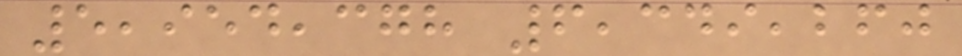5,954,378 6,349,260
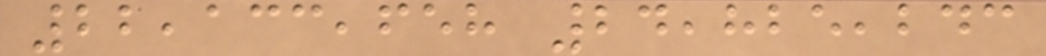22,133,658 24,825,243
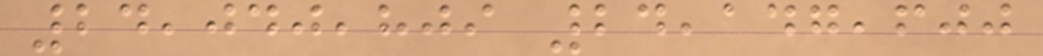24,040,809 24,147,600
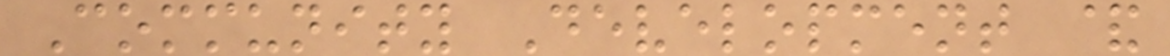Community Development &
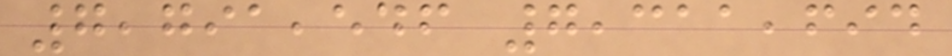7,791,546 7,311,694
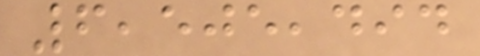6,505,494
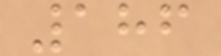186
